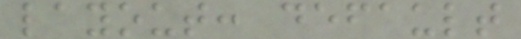layout: default
